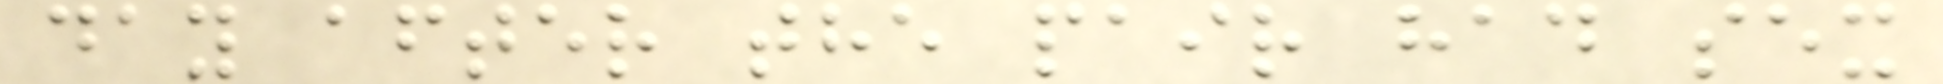day after the pair had sex
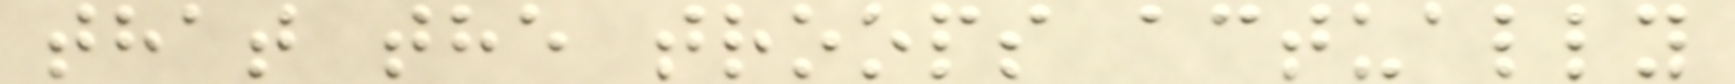that the troops actually
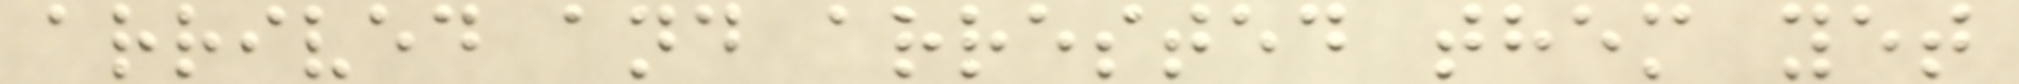arrived and arrested them yet
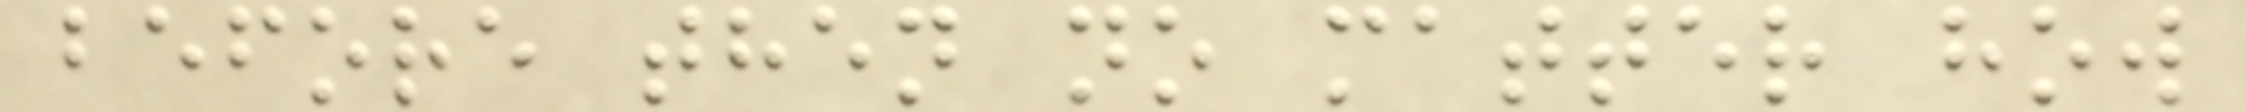before then no matter how
